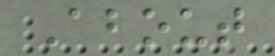About
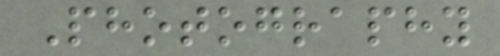Photography
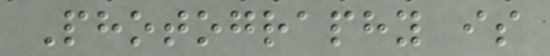Photography is
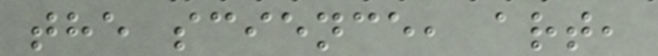the science, art,
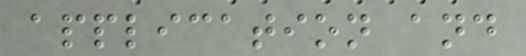application and
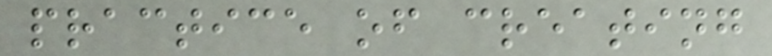practice of creating
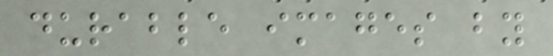durable images by
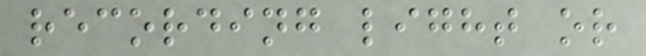recording light or
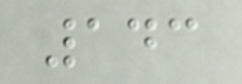143
